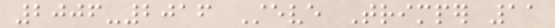2006-2016 Steve Trimper 11
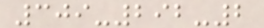309-292-2
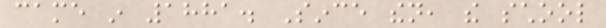came in 1881. Since then, the school
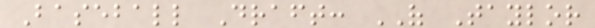Baseball Draft: OF Taylor
